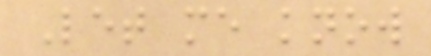Let me know
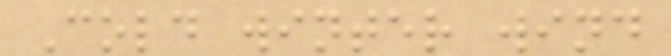Cold winter wind
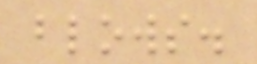blows.
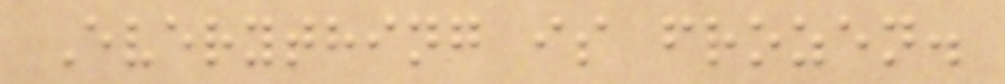Everything is frozen.
